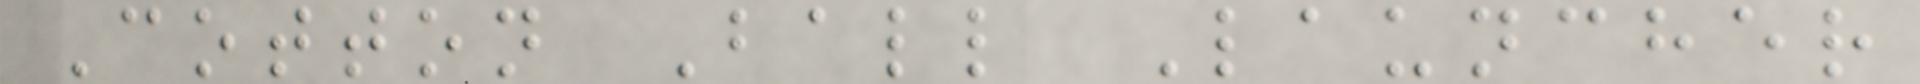Cotton Ball Launcher
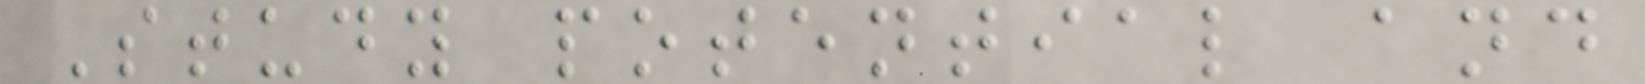Study potential and
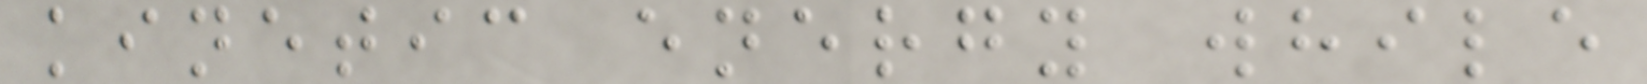kinetic energy while
